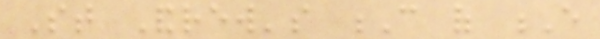St Andrew's C of E
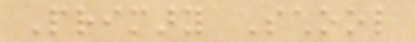Primary School
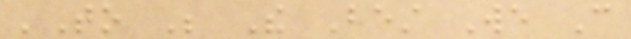'To Be The Best We Can
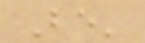Be'
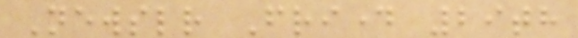Newsletter Friday 29th
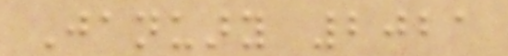January 2021
